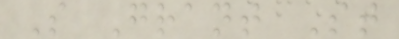S Grant St
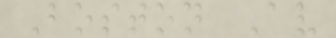Boston Av
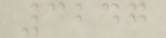3247
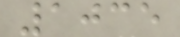1035
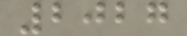2027
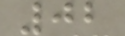02
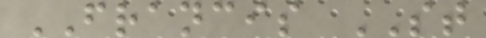FRANCIS ST
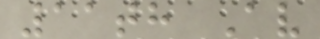11th Av
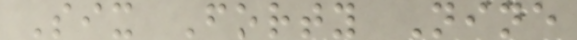Six Forty Nine
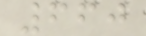660
